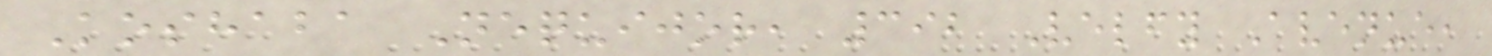Koshaba Nequijor, 392 Velfy Avenue,
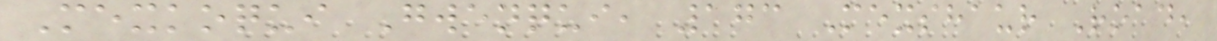Mexkoqui Gwenqui, 173 Mexshaur Road,
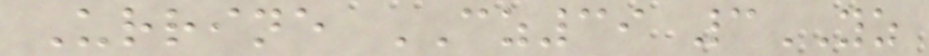Urrine CZ39 3YZ
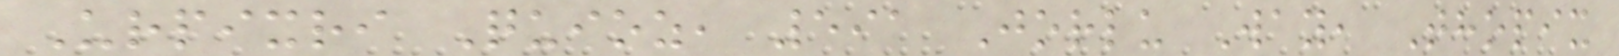Urpixri Quioz, 591 Jorlu Way, Thopix
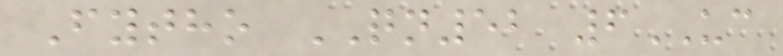Fytho QN52 6UC
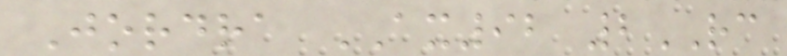Jordra AX92 2RC
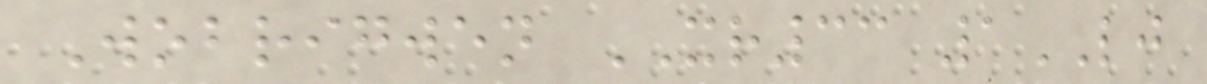Wobrigwen XR33 1LJ
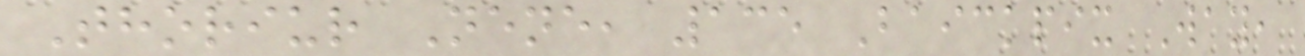Thoriur Nene, 135 Baickpix Way,
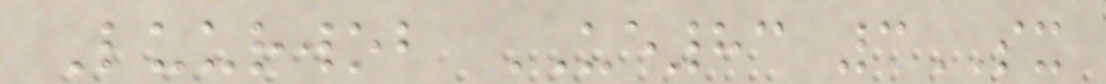Luurwob UE83 3SX
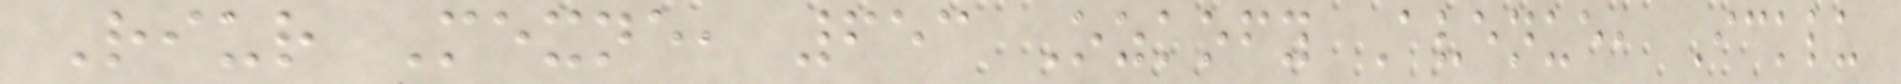Riur Mexne, 653 Ozkofy Avenue, Icklu
